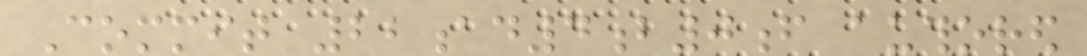Commit 22ad4b0f authored
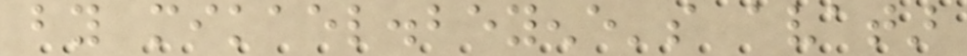by mikael.beyene's avatar
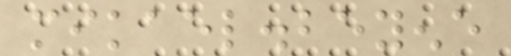mikael.beyene
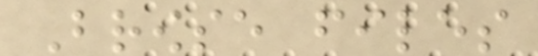Browse files
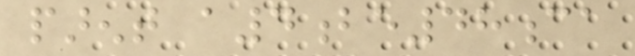parent a4be48ca
